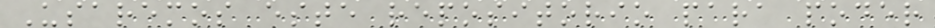Usaremos este repositorio para poder
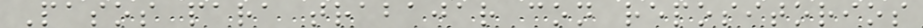Pasos para trabajar con repositorios
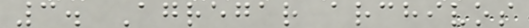3. Agregar archivos
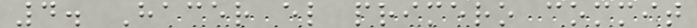4. Hacer el primero commit
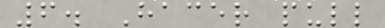6. Hacer pull
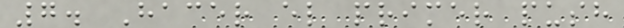7. Hacer el primer push
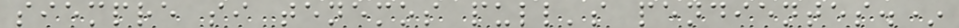siempre si tenemos pull's pendientes.*
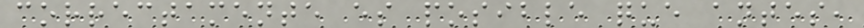correctamente es posible que antes,
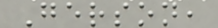Gerson,
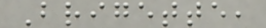Brigette,
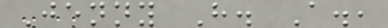Jenny H. A.,
